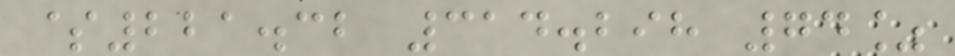$221.32 314.298 74%
